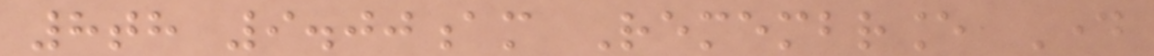8th 9.00am Remembrance Day
